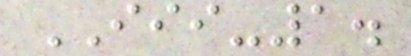III-1.
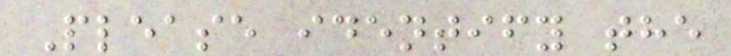Please identify the
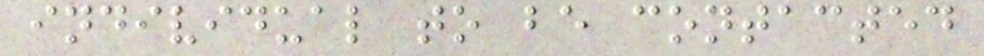individual to be contacted
